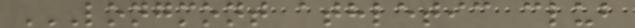LONGMONT ATHLETIC CLUB
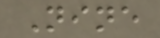Nine
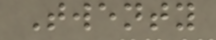Twenty
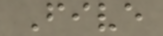Five
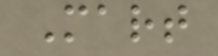Mart
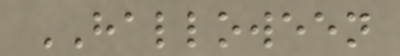HALLOWEEN
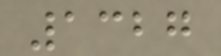1327
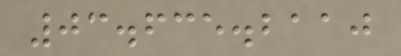03.635.2110
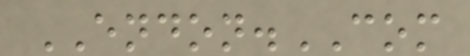ENDON.COM
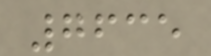7635
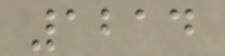1214
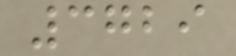3729
